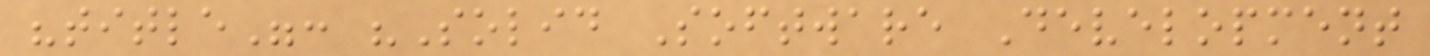"title": "Solid Software Development
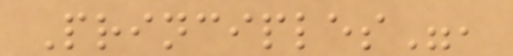Principles",
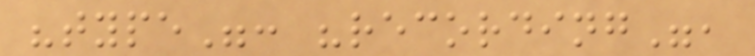"type": "recording",
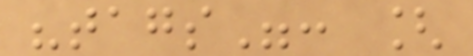"tags": [
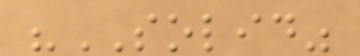"SOLID"
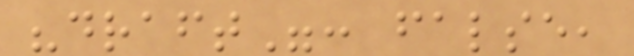"draft": false,
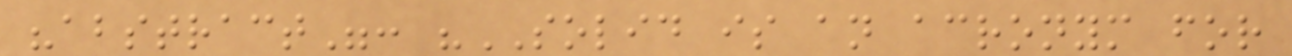"abstract": "SOLID is an acronym for
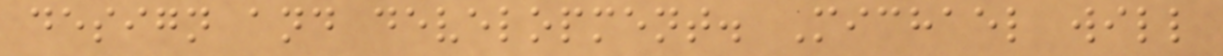design and development. Michael will
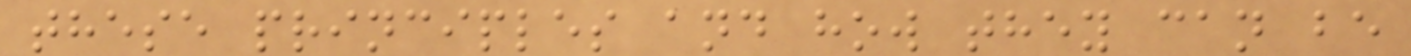these principles and how they can be
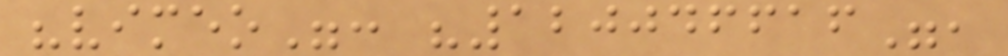"vimeo": "120046616",
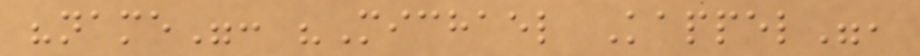"name": "Michael Kappel",
